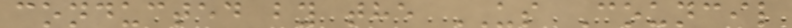conducted by the US Council
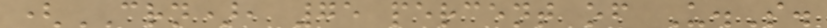(CRN), 75 percent of U.S.
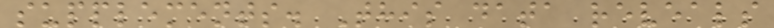supplements. This data reveals
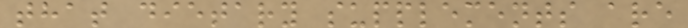that dietary supplements are
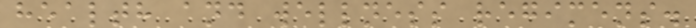health and wellness regimens.
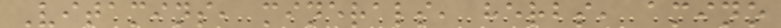Vitamins, minerals, herbs, amino
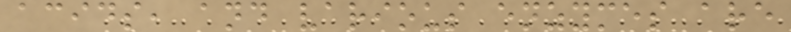acids, and various enzymes are
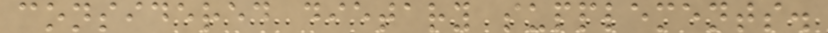considered dietary supplements.
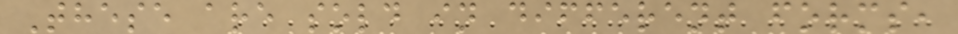These are sold in different forms,
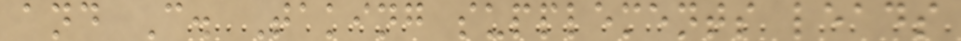and C. Taking supplements leads
